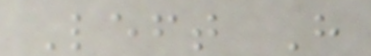Left H
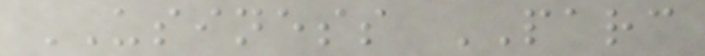USINESS PARC
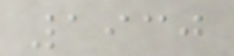1930
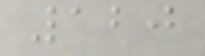120
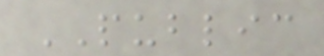PUBLIC
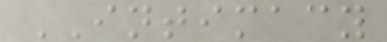INTIMACY
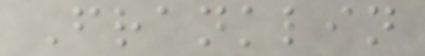Franklin
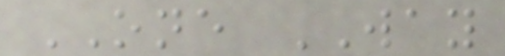ONE WAY
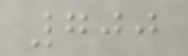700
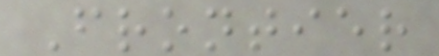Frontier
